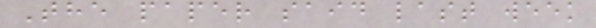The paper said last week
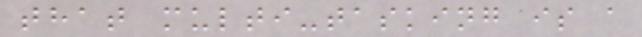that multi-tasking is a
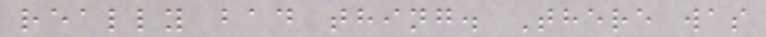really bad thing. There was
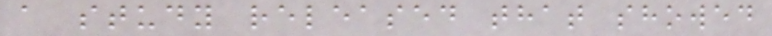a study released that showed
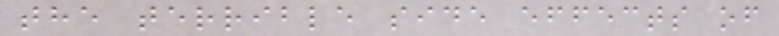the terrible side effects of
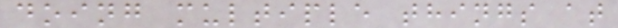doing multiple things at
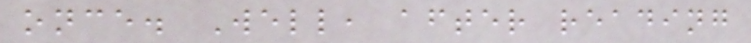once. Well, after reading
